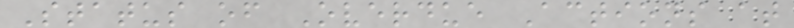Status of Overdue Actions at
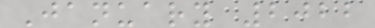January 2022
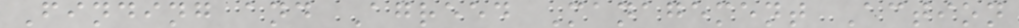Finding and Agreed Management Action
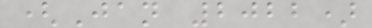(Jan 2022)
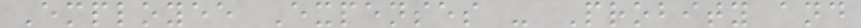Employee Expenses - Probity and
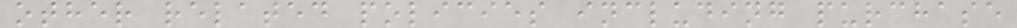other related policies including purchase
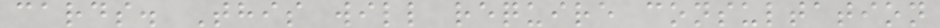cards. This will require consultation
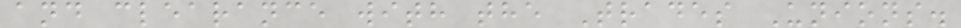and clearance with the Trades Unions.
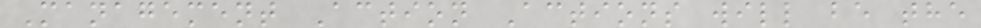Management Action Actions will be the
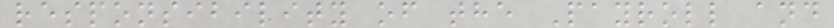responsibility of the Payroll and
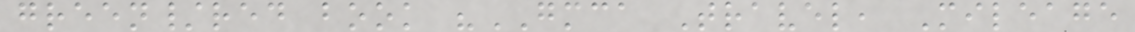green/red book "GMCA Travel, Mileage
